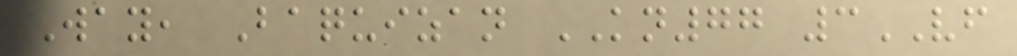Way, Baquizan KN77 3VF
